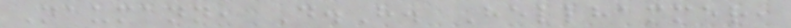Naumann, D.H. Hellhammer,
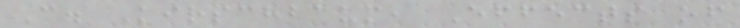C. Kirschbaum, Effects of
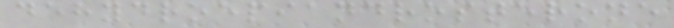dehydroepiandrosterone
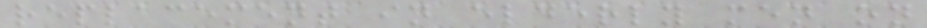replacement in elderly men on
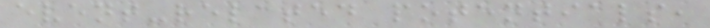event-related potentials,
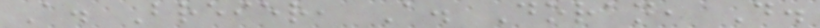A. Breier, A. Doran, D.
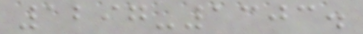1297-1303.
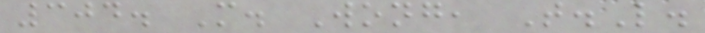304. M. Wong, T.L.
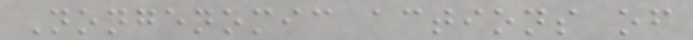Nongenomic actions of
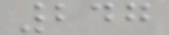247
